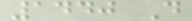1440 D
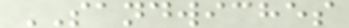SANDWICHES
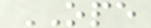OPE
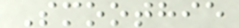Smoothie
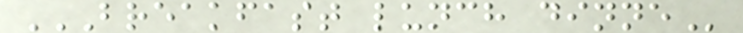BREAKFAST LUNCH DINNE
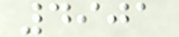4901
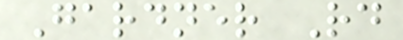Gardner Rd
